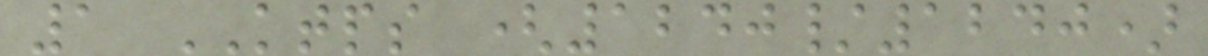1 KTPS (1240/1240)
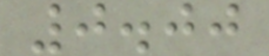0.00
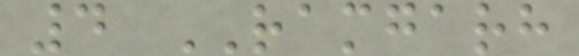4 RAMGARH
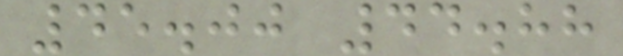45.00 44.88
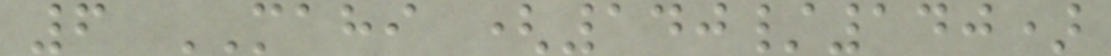6 MAHI (140/140)
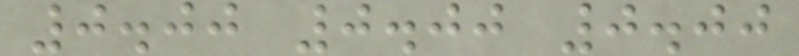0.00 0.00 0.00
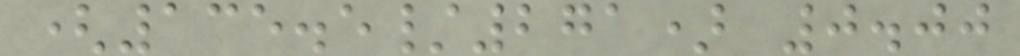(135.5/271) 0.00
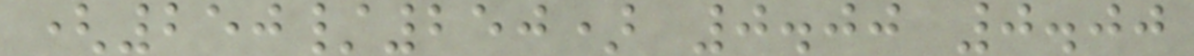(250/250) 0.00 0.00
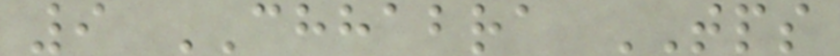9 CHHABRA TPS
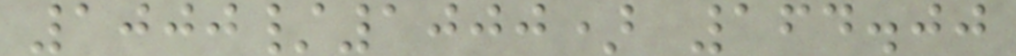1000/1000) 164.00
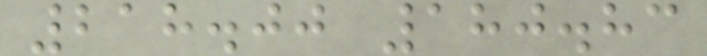218.00 180.83
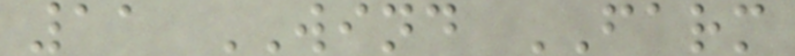11 WIND FARM
